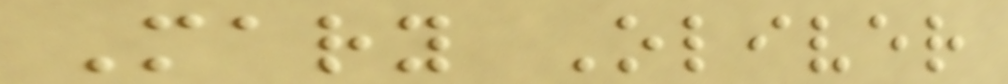Mary Oliver
